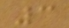3
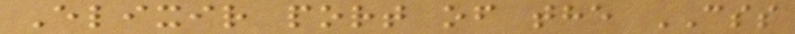Elixir port of the CSS
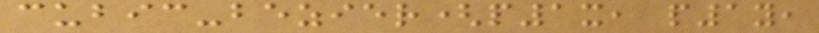cubic-bezier(p1x, p1y,
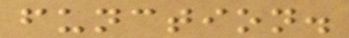function.
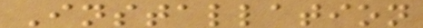Installation
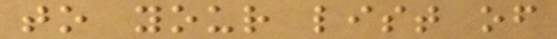to your list of
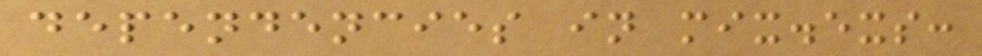dependencies in mix.exs:
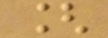[
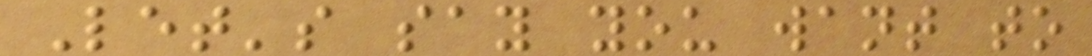Let's say you want to
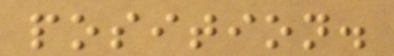position.
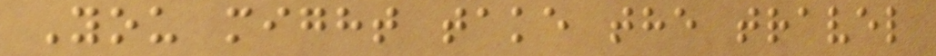You might take the travel
